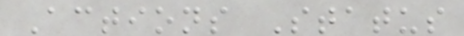Actions Status
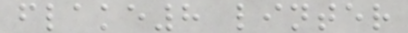flake8 linter
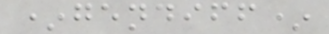*gendiff*
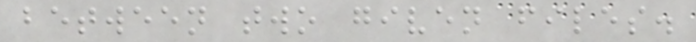between two given files.
